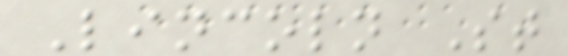Lincoln St
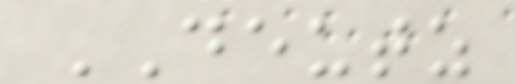DEUTZ
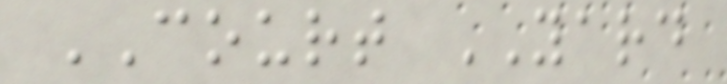COURT YARD
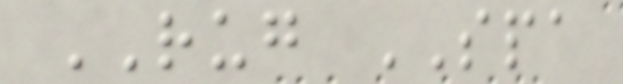RUG SPA
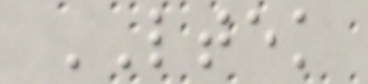LTEK
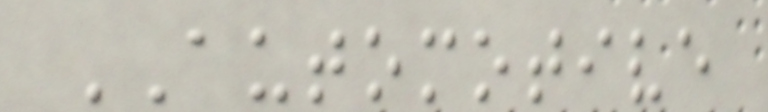AUTOMOTIVE
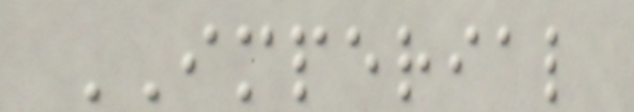IMPERIAL
